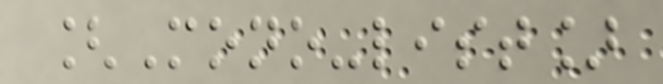[Mono-list]
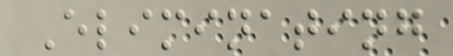Eliminating
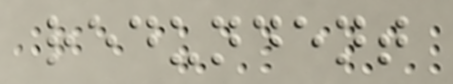redundent
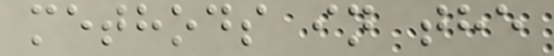methods in the
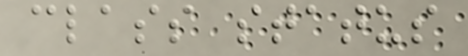class status
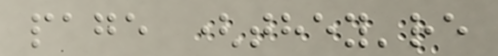page (they're
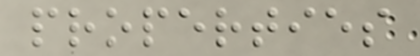properties
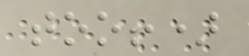too!)
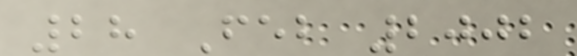28 Feb 2002
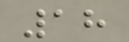18
